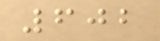602
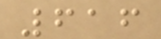616
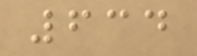634
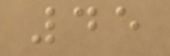45
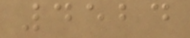4524
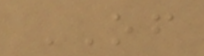OF
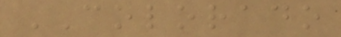COLORADO
